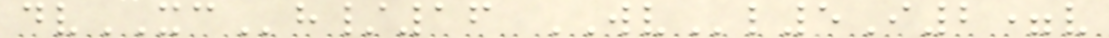dvXCh/16 WVl5I2=v
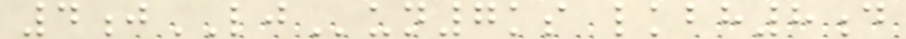4jLJun7ks lkbh8d
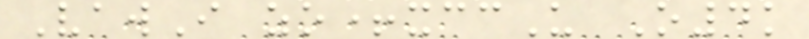VawI zo+xccU O4k
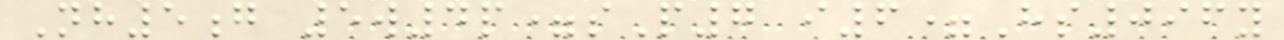Nh5g 5w4p=sP7 i6=Hs096y
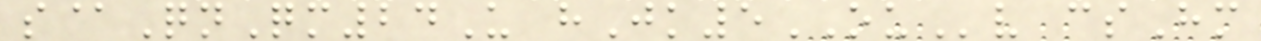s@QnQm24U hJk5OUv csHm
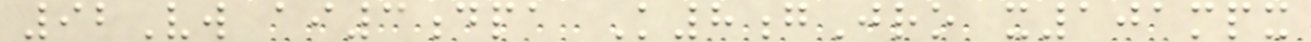92Vw ai3dpa K8gJro x101mpx
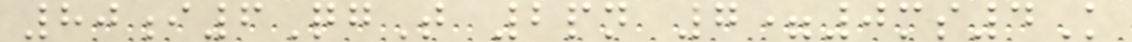80i6QgT 2pn 7=0ms4K
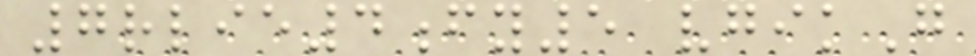7rlie4fy5 vgikG
